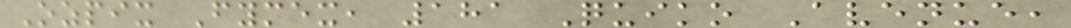Ozpix Fymex, 181 Quiko Avenue,
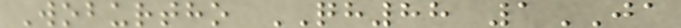Woburtho QH88 1JA
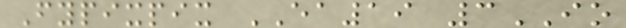Fypixpix EA19 3IO
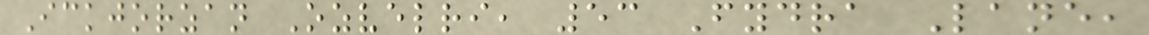Ickjorzan Ozvelri, 53 Fydra Lane,
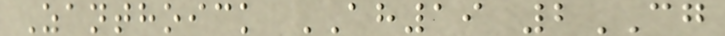Zanthoick AH19 2CG
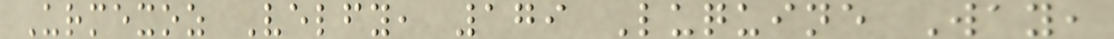Urmexoz Velfy, 179 Luquine Way,
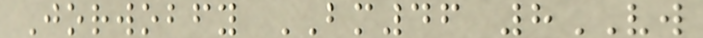Jorwobfy BM46 8VW
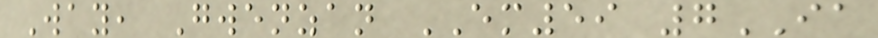Way, Gwenzan EM59 7IA
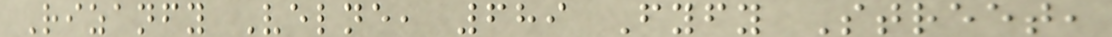Rizanfy Velne, 689 Fyfy Street,
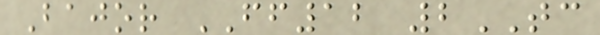Bajor FF12 2TC
